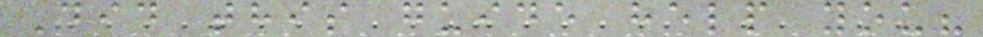Did this guide help you?
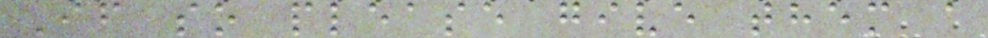If so please give them a
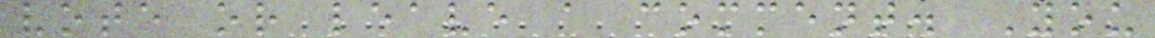vote or leave a comment. You
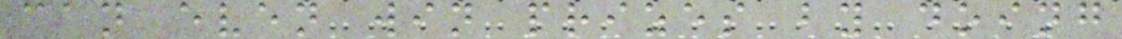can even win prizes by doing
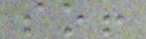so!
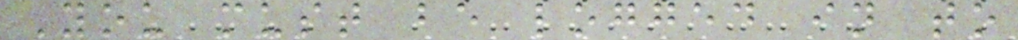You must be logged in to
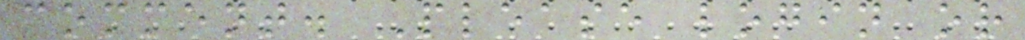comment. Please login or
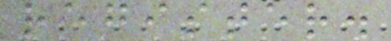register.
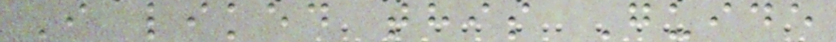I liked this Guide
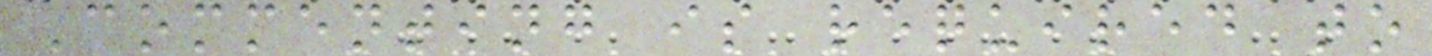Commenting is required to
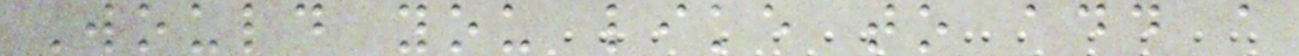Would you like to add a
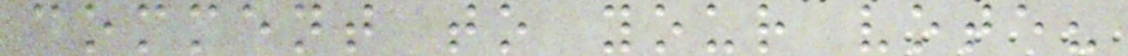comment to your vote?
